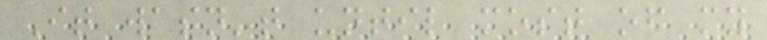It wasn't until most of my
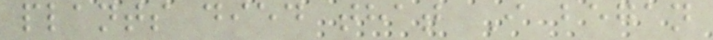plants died that I began
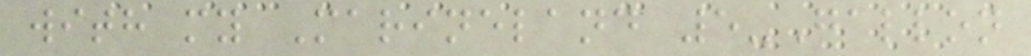with my Marineland 5-Gallon
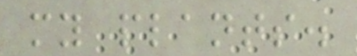my plants.
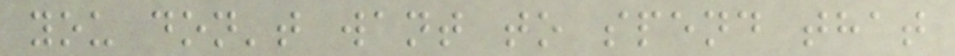you don't want to spend that
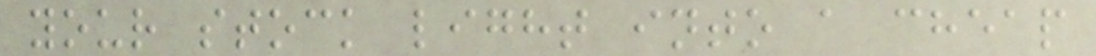your stock light into a cheap
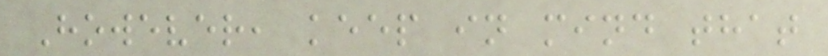However, keep in mind that
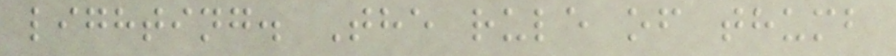lighting. The rule of thumb
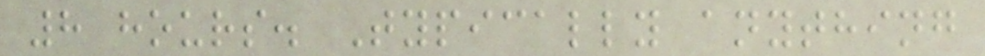8 hours. Typically anything
